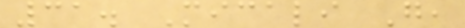31. Micali G,
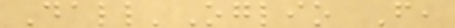Dall'Oglio F,
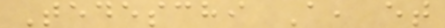Tedeschi A, et
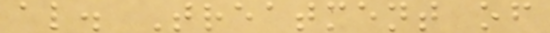al. Treatment of
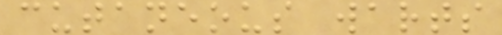cutaneous warts
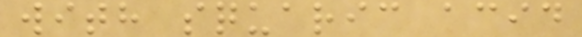with squaric acid
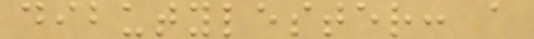dibutylester: a
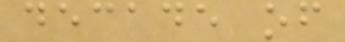decade of
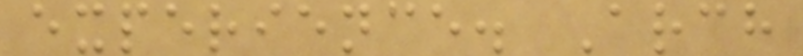experience. Arch
